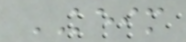KEIM
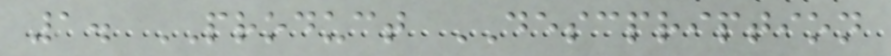1. PRODUCT DESCPRIPTION
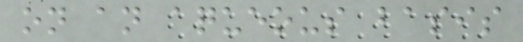on an aqueous basis
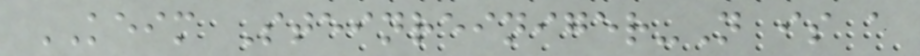KEIM Steinreiniger-N is a
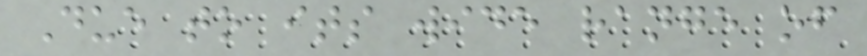Due to its wide range of
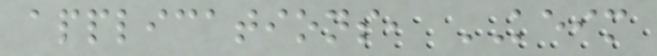applications, KEIM
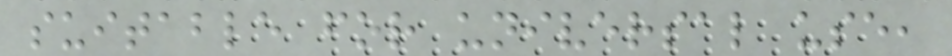suitable for universal use,
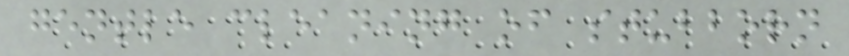gentle cleaning of stubborn
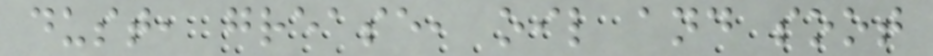dust, grease, oil and soot
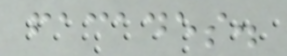facades.
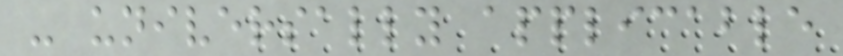- universally applicable
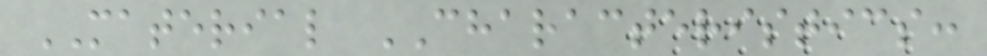MATERIAL CHARACTERISTICS:
